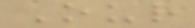Our
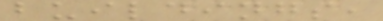buildings,
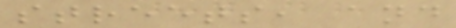streets, and
